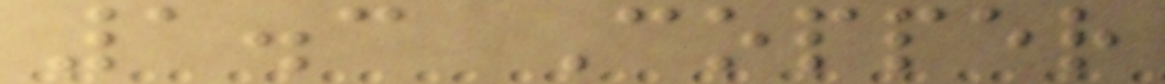1.3 Copper
